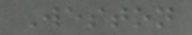Weston
